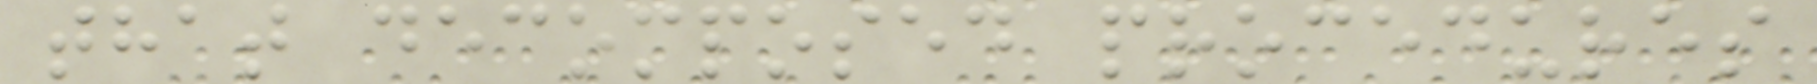that decomposed procedures
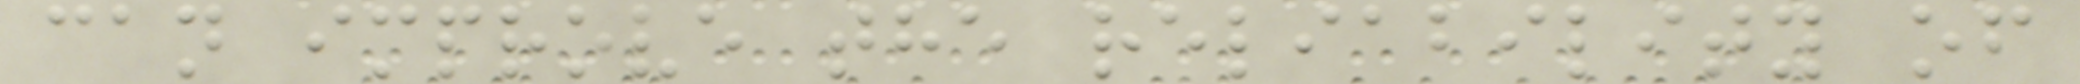can improve the reliability of
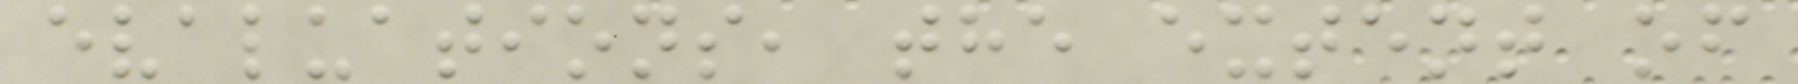evaluations, the extent of
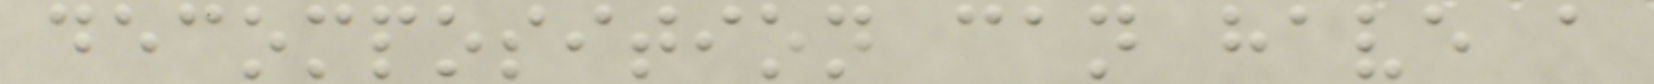decomposition can have a
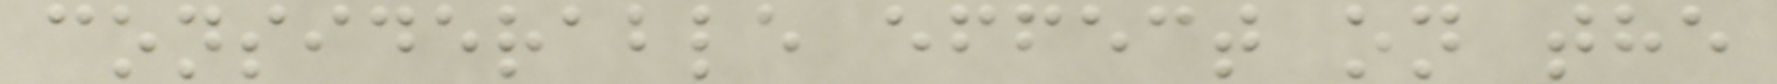considerable effect on the
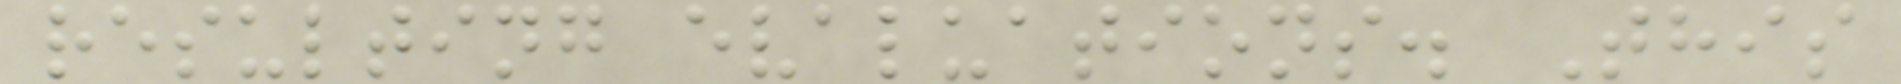resulting evaluations. This
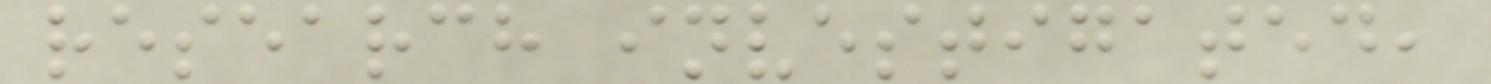research investigated,
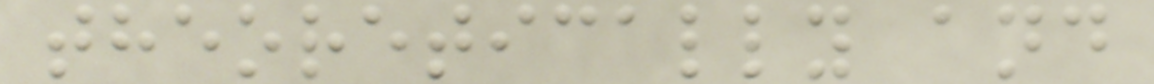theoretically and
